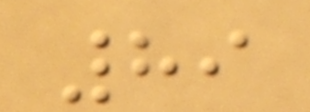89
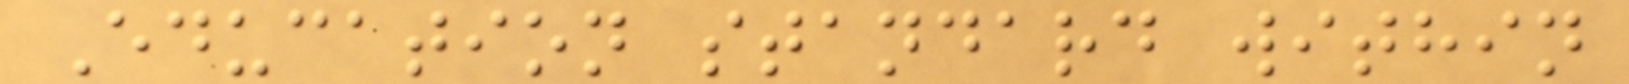Education standard within
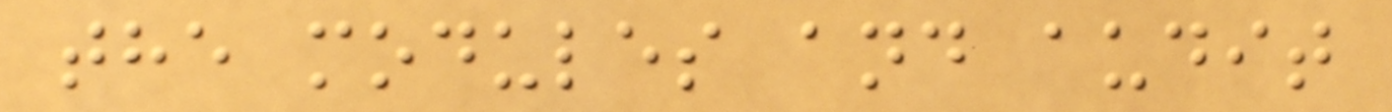the modules and audit
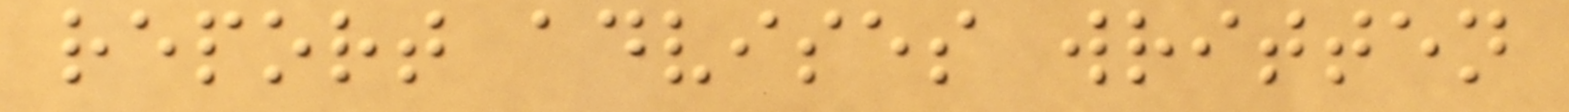report advises written
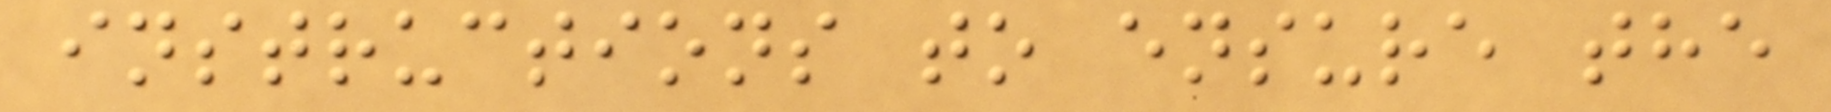instructions to ensure the
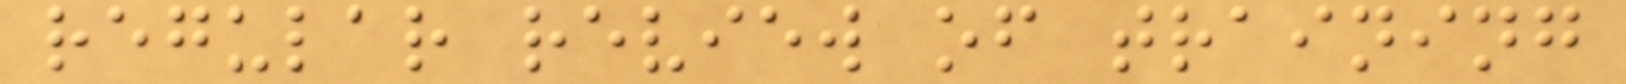regular review of training
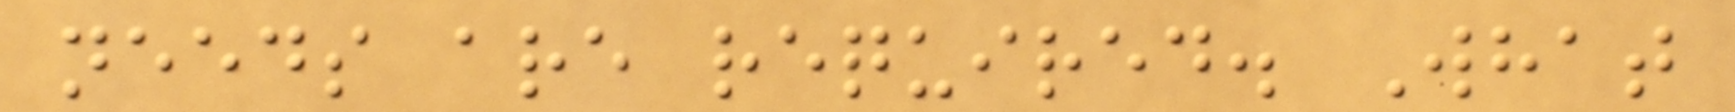needs are required. What
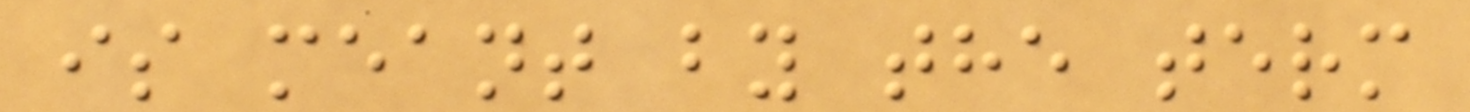is meant by the term
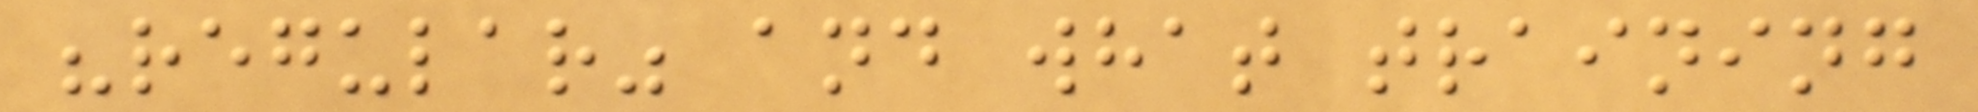"regular" and what training
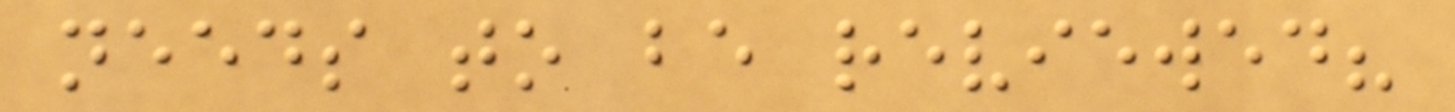needs to be reviewed?
